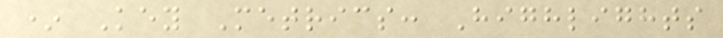* Key Metrics: Highlights
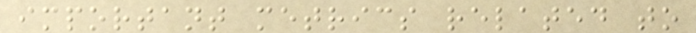important metrics related to
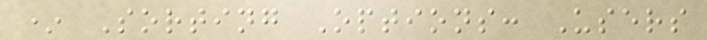* Sorting Options: Users
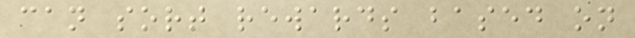can sort rewards based on
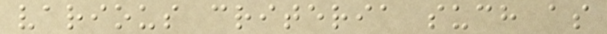various criteria such as
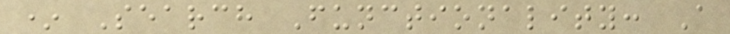* Search Functionality: A
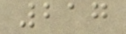217
